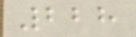228
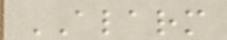ALARM
